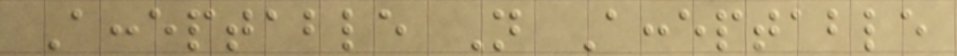Acceptable Not Acceptable
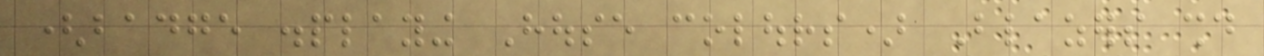(badge displaying House colours) Blazers should
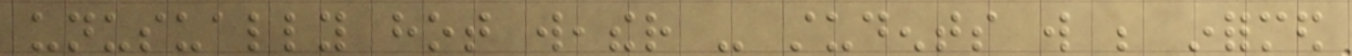unusually hot weather - students will be informed
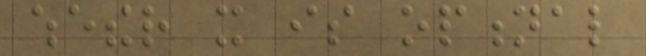whether it is optional
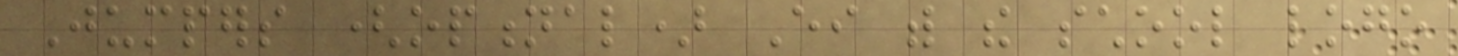Jumpers (optional) Either with the school logo
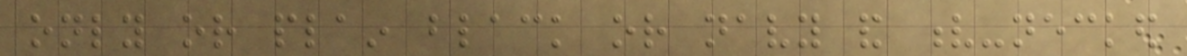only or plain black or navy and v-necked
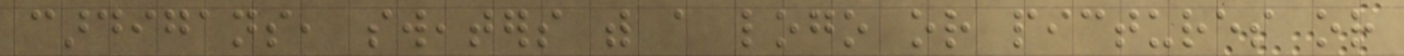cardigans, sweaters with a logo or pictures or
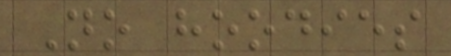No hoodies
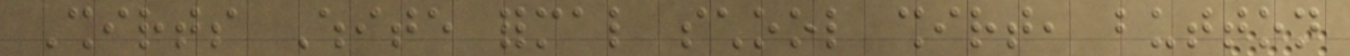Shirts White formal school shirt, button
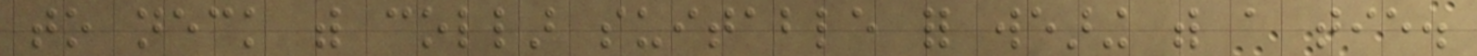to neck with collar suitable for wearing with a tie.
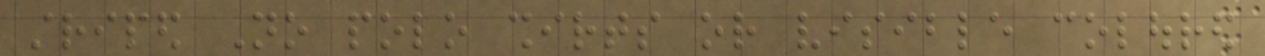striped No polo shirts or visible coloured
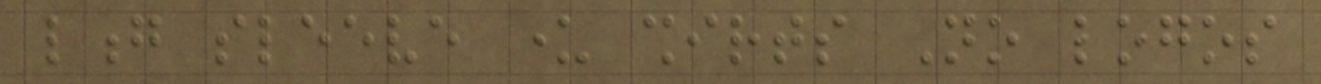long sleeve under shirts No logos
